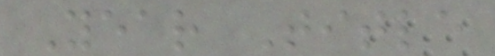Year Title
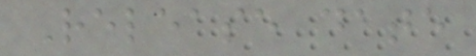Release date
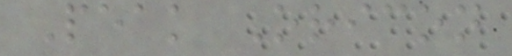Peak Oricon
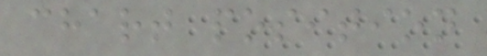chart position
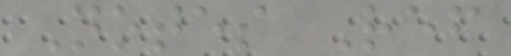Notes Ref
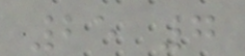25 7
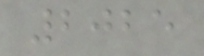2025
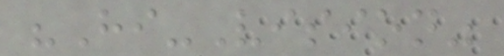"Hi-Vision"
